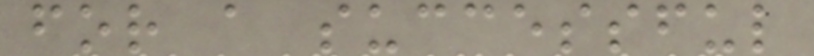for a successful
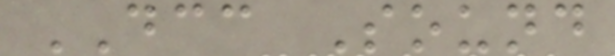DCC Sound
